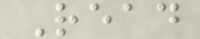Read
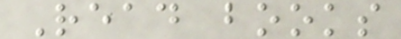Read books
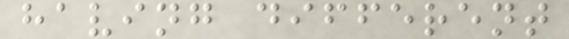having different
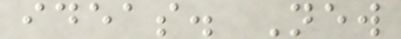ideas. New
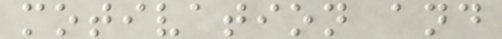motivation and
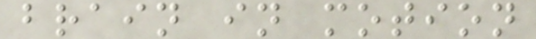brain in motion
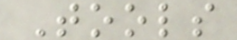Tools
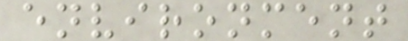environment
